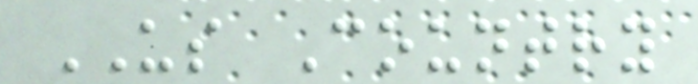US Country
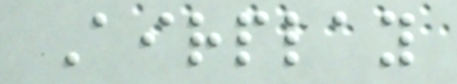Airplay
